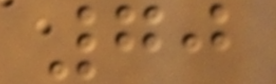70
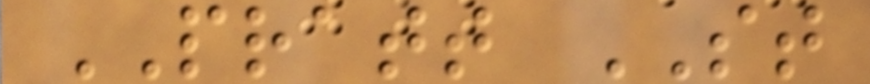PRATT ST
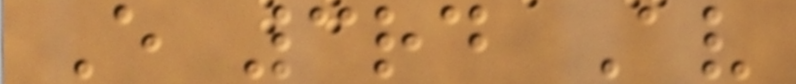E 3rd Av
